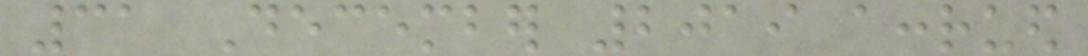31 December 2019 accrued
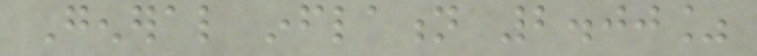General inflation 2.00%
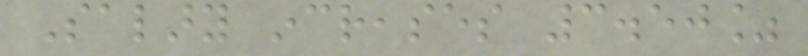Salary increases 3.50%
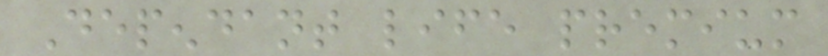Dependant life premium
